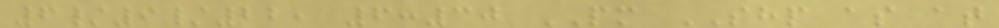6/9/22, 6:30 PM SHP as at
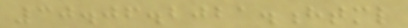30.06.2021.html
